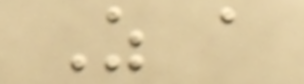As a
